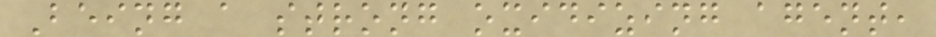Being a strong oxidizing agent,
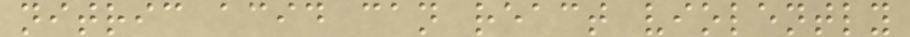nitric acid can react violently
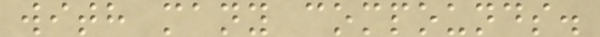with many compounds.
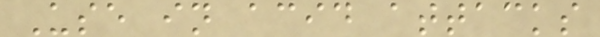Use in acid attacks
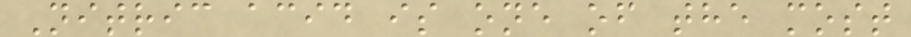Nitric acid is one of the most
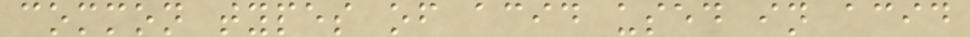common types of acid used in acid
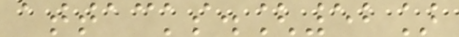attacks.[52]
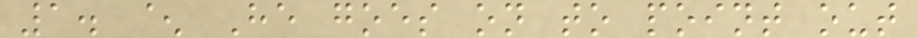1. ^ He goes on to point out
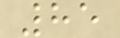85
